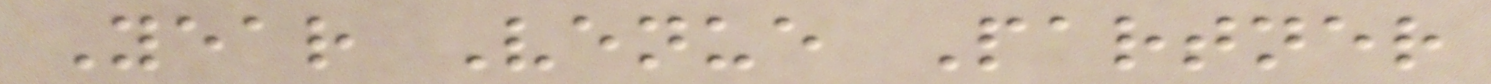Year Venue Partner
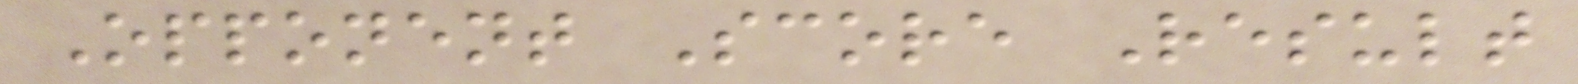Opponent Score Result
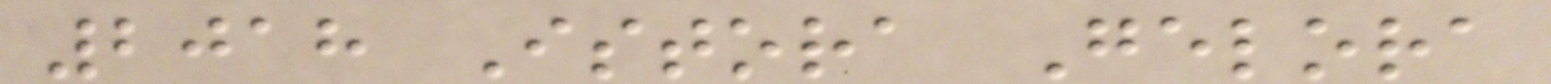2018 Istora Gelora
